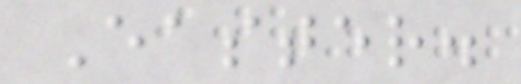Easter.
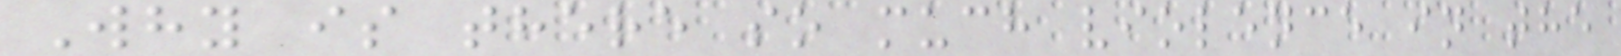Why is there so much violence in the
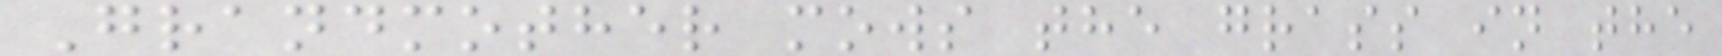Grandmother mows the grass in the
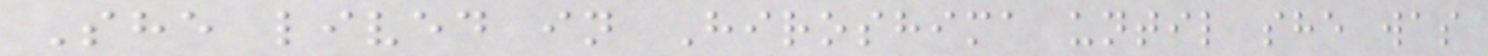She lived in Hiroshima until she was
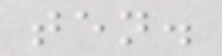ten.
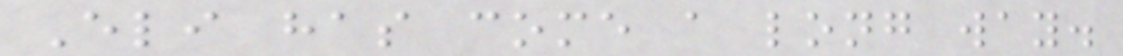Eli has come a long way.
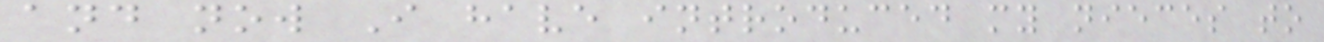and now I have introduced my nieces to
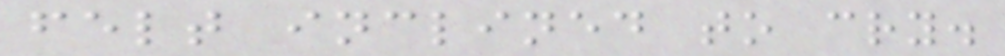felt inclined to cry.
